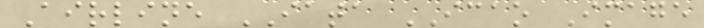Airline IATA ICAO Image
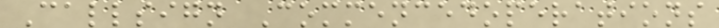Callsign Commencedoperations
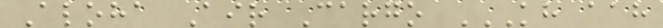Aloha Air Cargo KH AAH
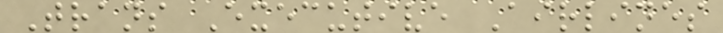Trans Executive Airlines
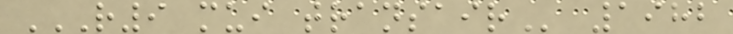R9 MUI TRANSAIR 1982
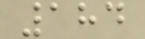184
